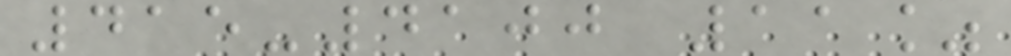415-4100 11%
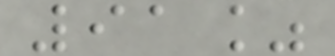91%
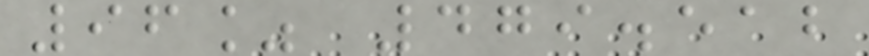96% 479.512
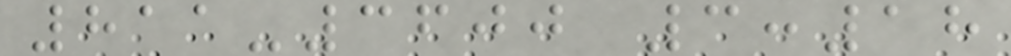811-3600 3:18
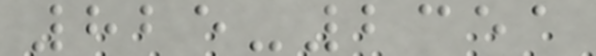825-2351
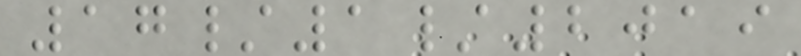17/1/2019
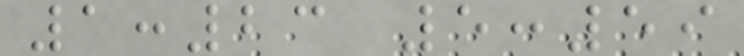1:23 5:59
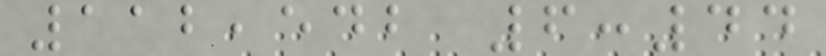112,542 6:44
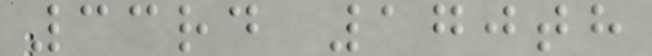33rd 170th
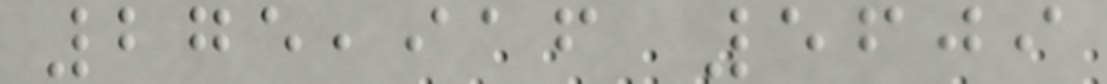275,916 5609
